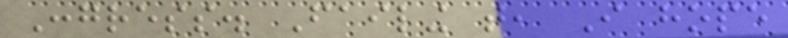Congress. Failing that, I hope
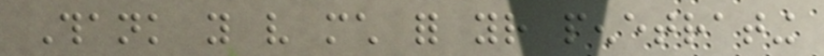Thank you very much for your penetrating
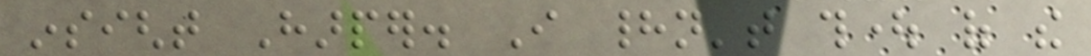insight Harper. I hadn't thought of the
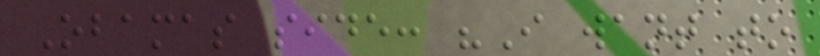Obamas side: "I want to
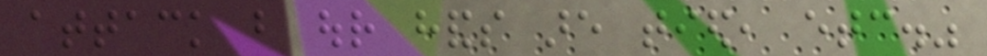attack but our hands are tied, etc."
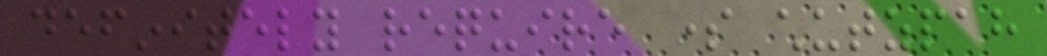definitely require some chutzpah
